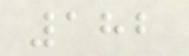182
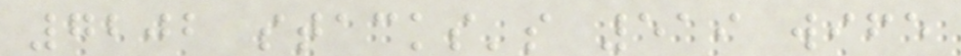7202 stacks's 519 wife
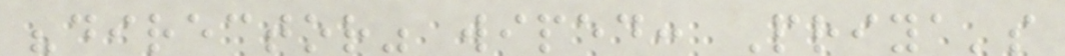"director" wiped: Priya's
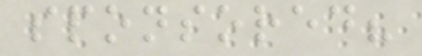sponsored?
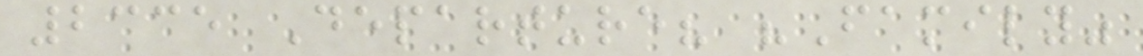2335 Departure? "Family"
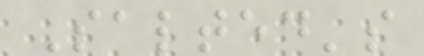Salted's
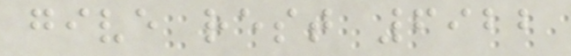give rest 6922
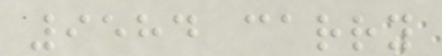9584 carry
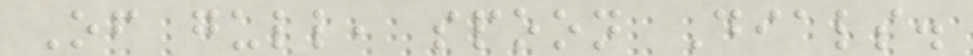Of gull, spoon Dials.
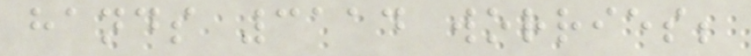hands 3114 worries;
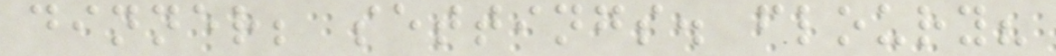dinner; settings. floury?
